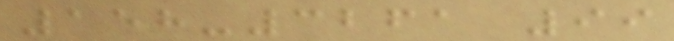158-3261 99
